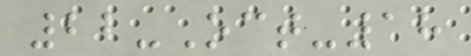22-Oct-18
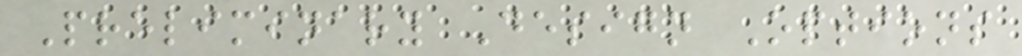Preliminary Design Options
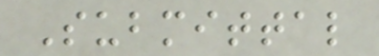Submittal
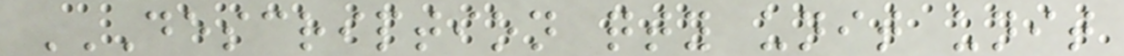DESCRIPTION QTY UNIT UNIT
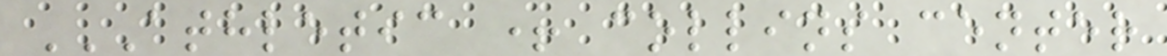ATHLETIC + COLLINS CENTER
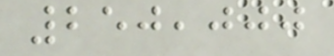250,000
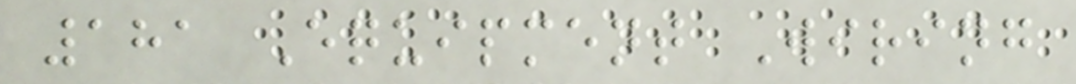181 Equipment Wiring
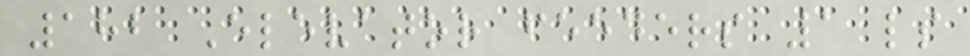182 Elevator feeders 1 ls
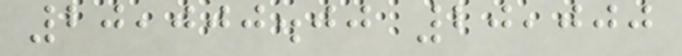20,000.00 20,000
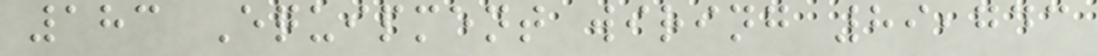183 Equipment wiring 89,743
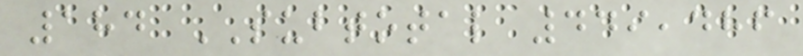184 SUBTOTAL 449,486
